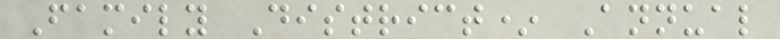Family District* Annual
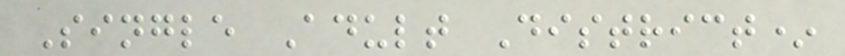Single Adult District*
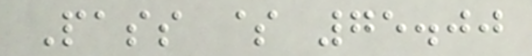Pass $ 75.00
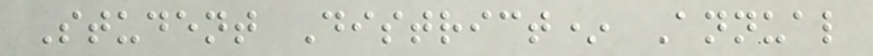Student District* Annual
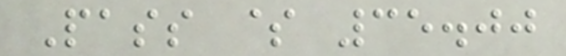Pass $ 35.00
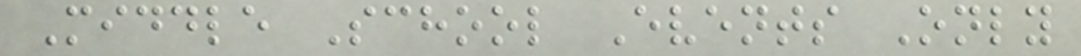Middle School Events Only
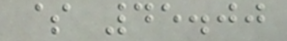$ 45.00
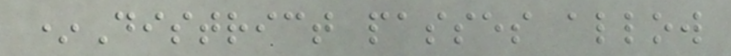*District passes allow
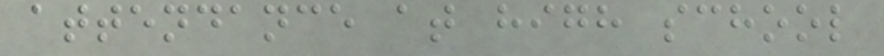attendance at high school
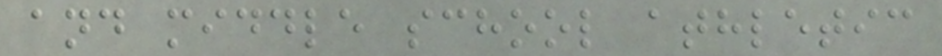and middle school athletic
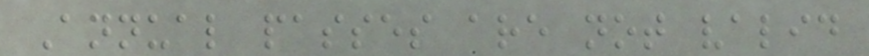Annual passes are not valid
